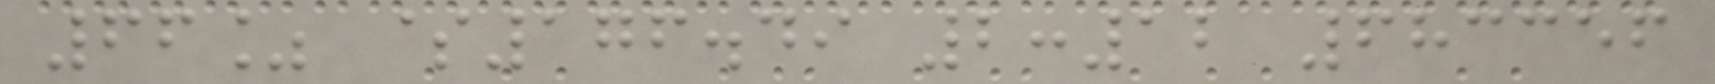66% $176.49 2:12 683356
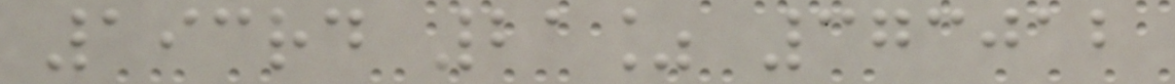193rd 21% 373012
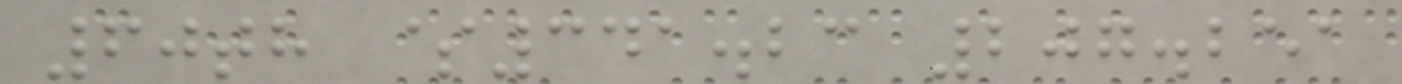60th $341.23 207.251
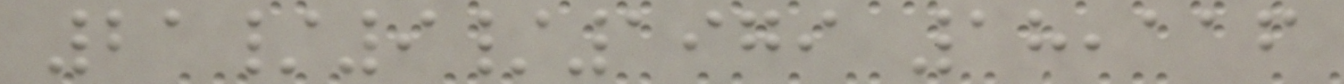21/9/1979 18,116
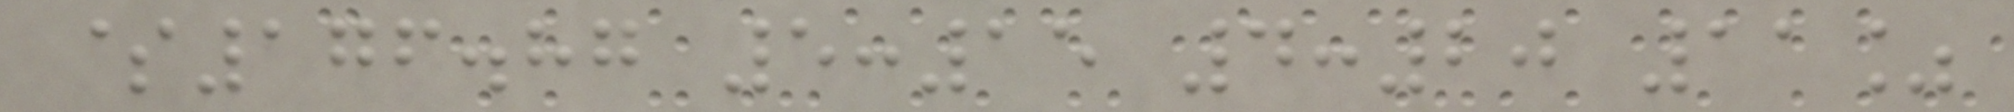$176.87 5:15 4:20 11%
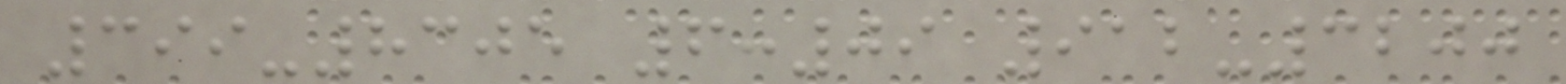399-8305 6:09 912-3200
